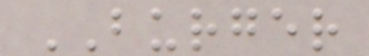BURGER
